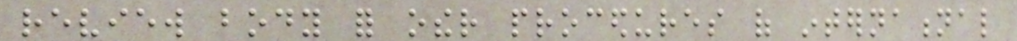review body for other procedures of international
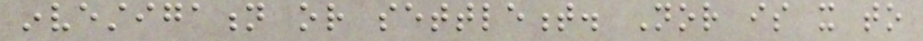investigation or settlement. Nor is it to
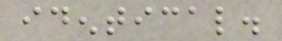identical.
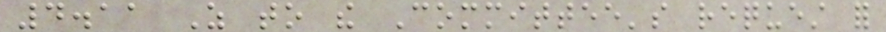4.11 As to the Committee's request for
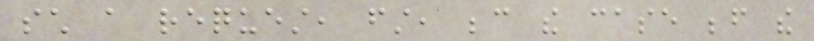such a request, first, because the case before the
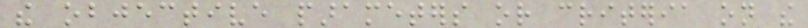the objective parameters or criteria on the
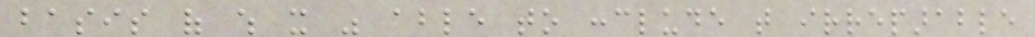basis of which it was able to conclude that irreparable
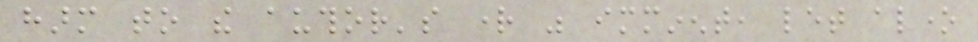harm to the author's right was imminent, let alone
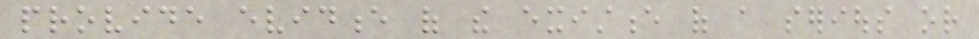provide evidence of the existence of a serious or
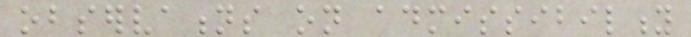observations on admissibility
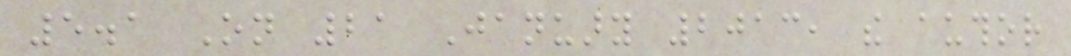5.1 On 21 January 2013, the author
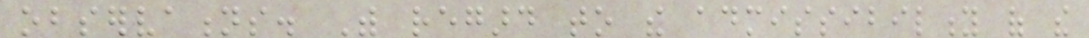observations. With regard to the admissibility of the
